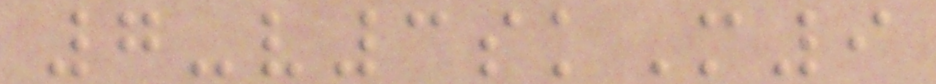7-v3skM9
